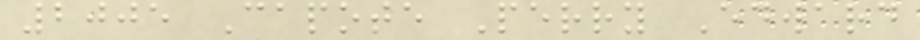2005 Capote Perry Edward
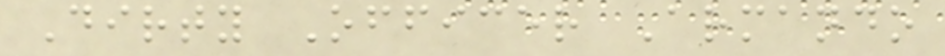Dirty Officer Armando
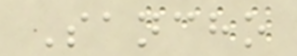Sancho
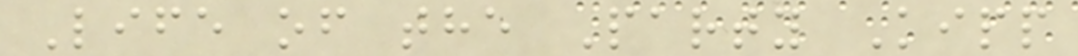Life of the Party Kipp
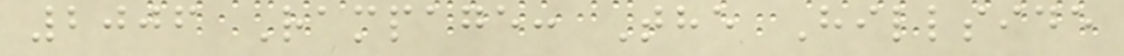2006 Rampage: The Hillside
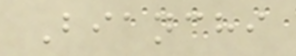Bianchi
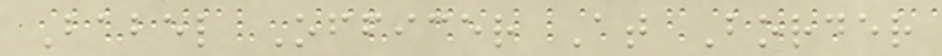Babel Officer At Border
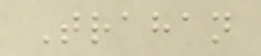Trahan
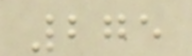275
